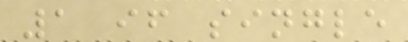1 if single
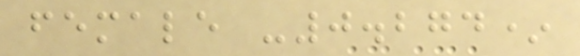female -0.274*
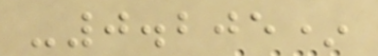-0.205*
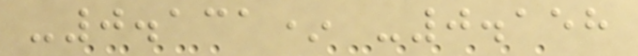-0.131* -0.158
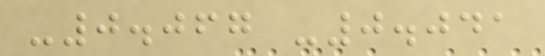-0.067 -0.041
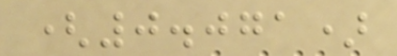(0.071)
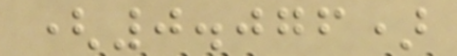(0.076)
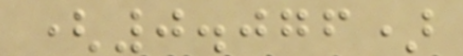(0.076)
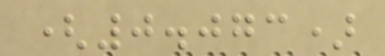(0.073)
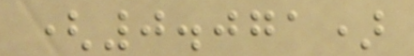(0.071)
